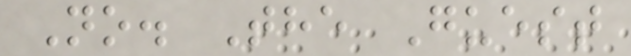No. The Guest
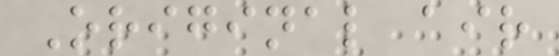Original air
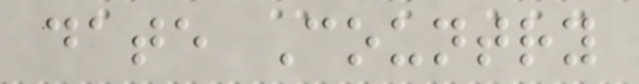date Country
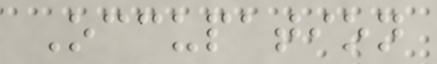Occupation
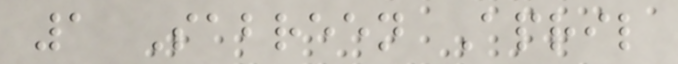1 Sabreen April
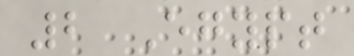2 Egypt
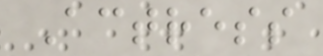Actress
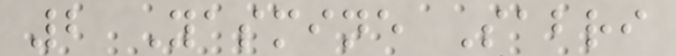2 Yasmine Sabri
